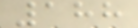188
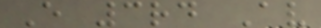E 3rd Av
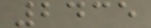2435
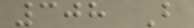308 B
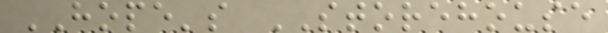HOPE's STOREHOUSE
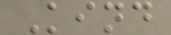Kind
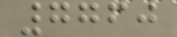7760
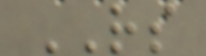RS
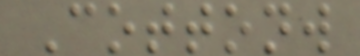Cottonw
